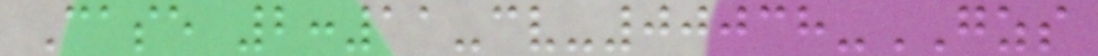Case 2:11-cv-00038-GZS
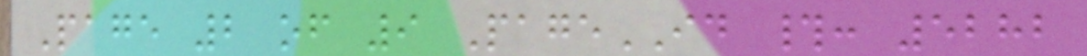Page 2 of 9 PageID #: 5282
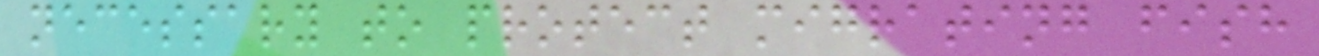necessary to protect migrating fish
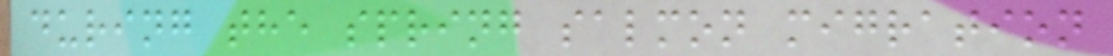during the spring salmon migration
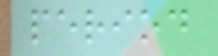period
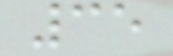35
